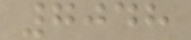7048
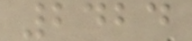2424
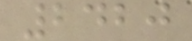2420
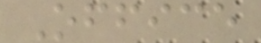Office
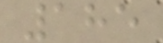185
